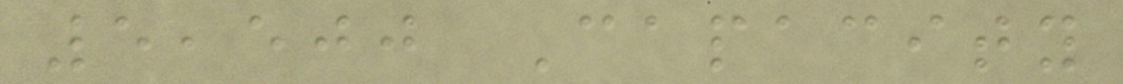5,500 Capacity
